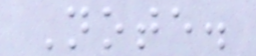Note.
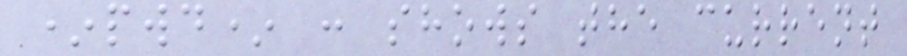*pwd* : shows the current
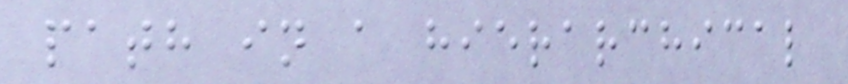path in a hierarchical
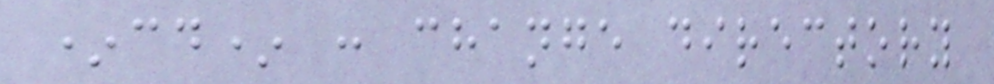*cd* : change directory
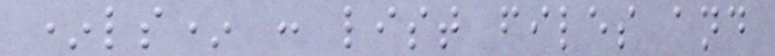*ls* : list files and
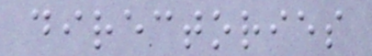directories
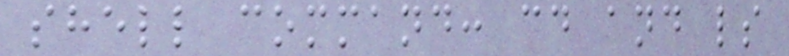shell command: cd and ls
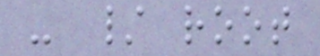- / root
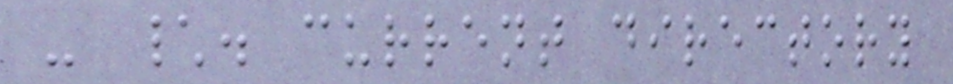- \. current directory
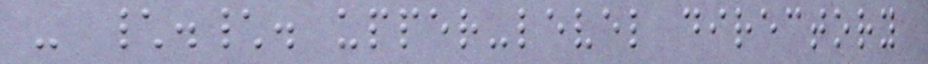- \.\. upper-level directory
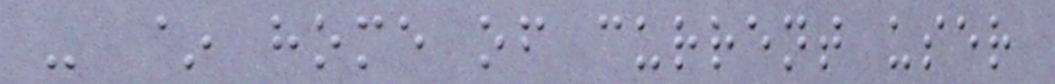- ~ home of current user
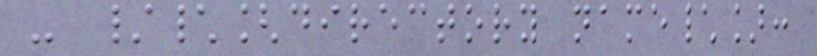- /\[directory name\]:
